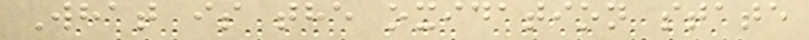What is the oxidation state
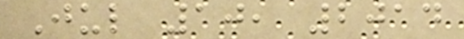Jul 10, 2014
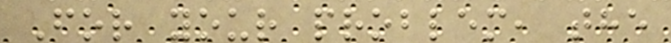For your problem, the
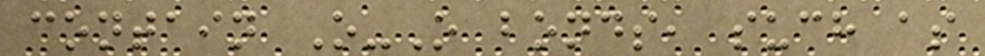contain O-O bonds, such as
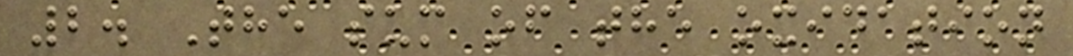2. The sum of the oxidation
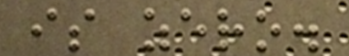is zero.
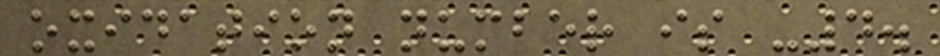oxidation number is -4.
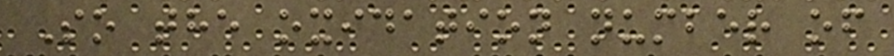So the oxidation number of
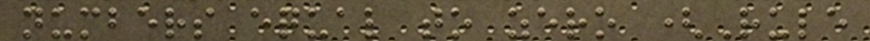numbers equal to zero (Rule
